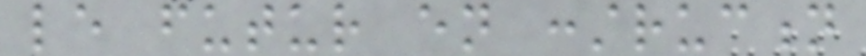le futur en construction
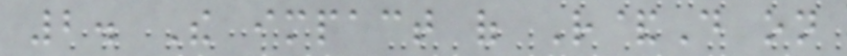2. The impact of R&D on
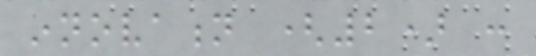innovation (2) :
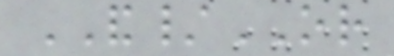AND/OR
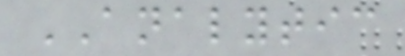ANALYTIC
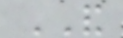AND
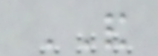AND
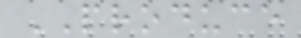PRODUCE
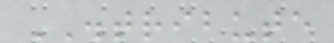DISTRIBUTE
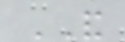AND
